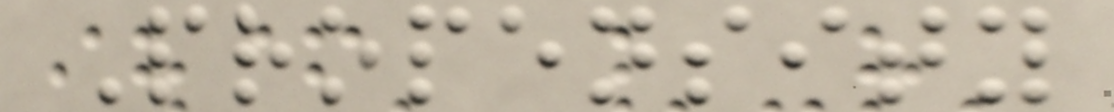Propensity
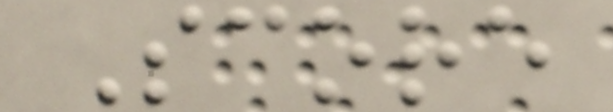Score
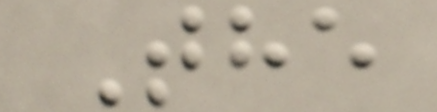The
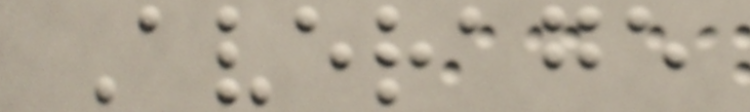Average
